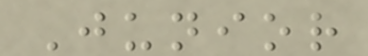Junior
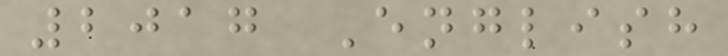2017 English
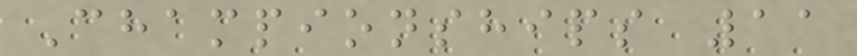Championships 11
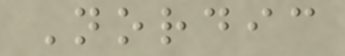Nordic
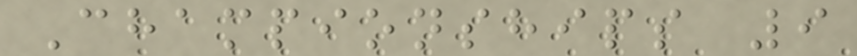Championships 9
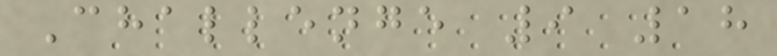Challenge 9 18
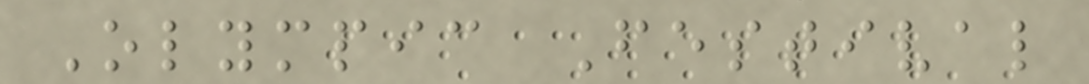Olympic Festival
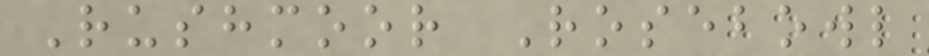Rushmoor Rosebowl
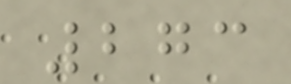273
